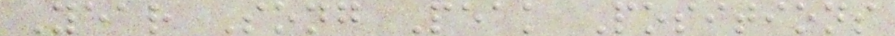Year Song Peak Positions
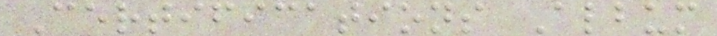Certifications Album
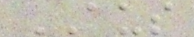AUS
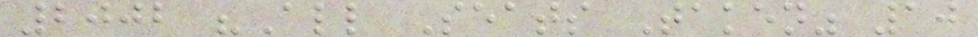2002 "All Seats Taken" 10
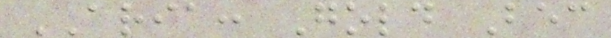ARIA: Gold Bec
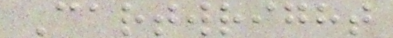Cartwright
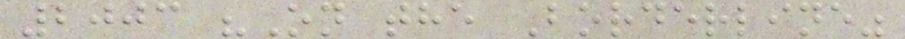2003 "On the Borderline"
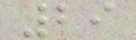29
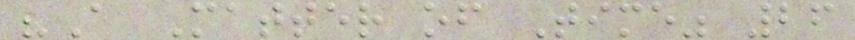"A Matter of Time" 26
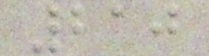210
